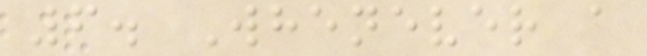6. Whenever a
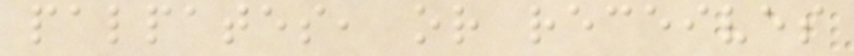palpates, or receives
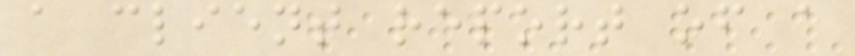a client report of a
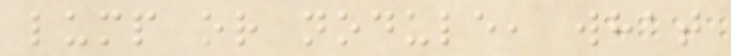lump or nodule, what
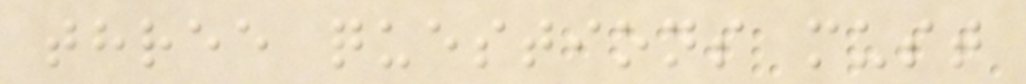three questions must
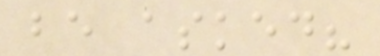be asked?
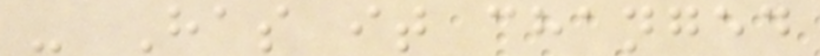- Has it changed
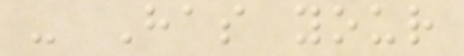- Has your
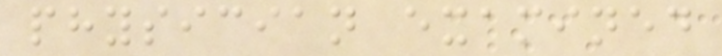physician examined
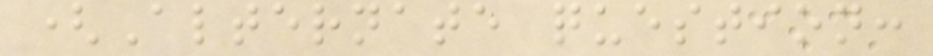(Alternate question:
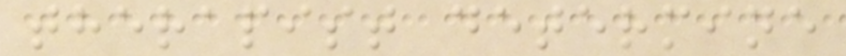therapist determine
